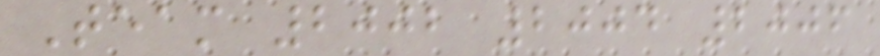Team 2002 2004 2006
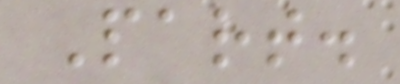Part.
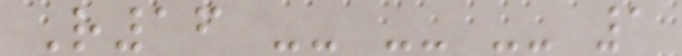R16 -- -- -- 1
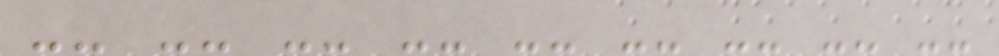-- -- -- -- -- -- -- -- --
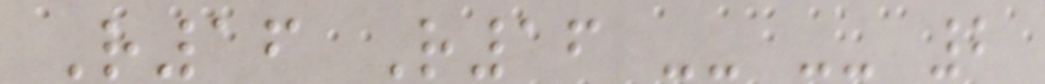R16 R16 -- -- 2
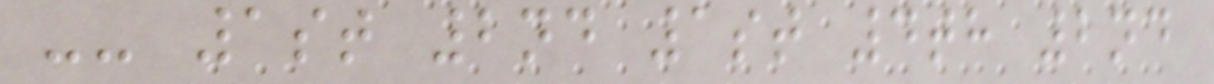-- 1st 2nd 1st 4th 2nd
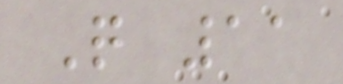Q 11
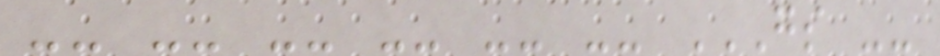-- -- -- -- -- -- GS --
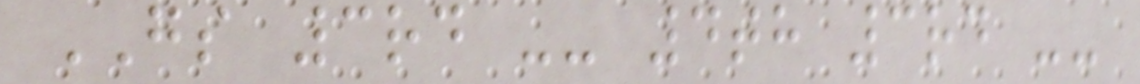GS 3rd -- 4th 3rd --
